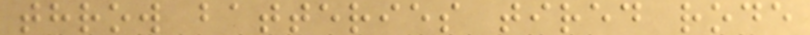throw batteries tired rode
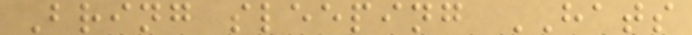Bring sleeping HATS
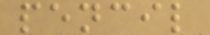pencil
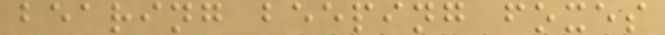bearing beeping foxes
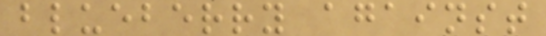blueberry against
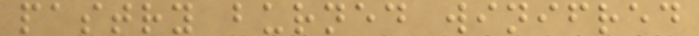pastry burned winifred
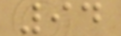94
